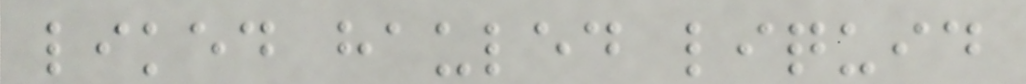liked hauled liquid
